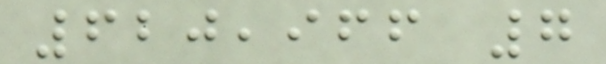620,966 7
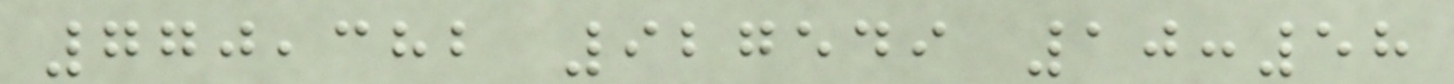770,382 927549 10:58
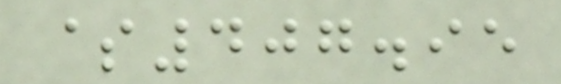$407.95
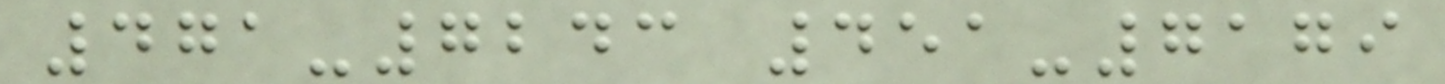471-7243 451-7179
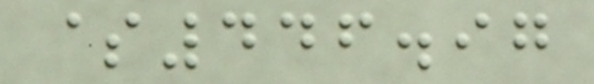$446.97
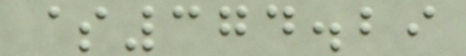$374.29
